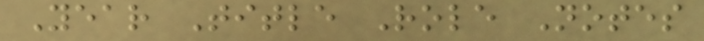Year Title Role Notes
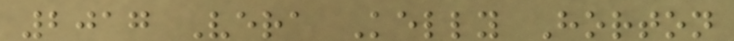2017 Vera Kelly Horton
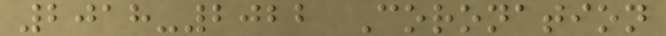2018-2022 Coronation
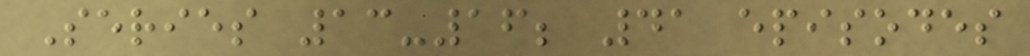Series 13-16; 41 episodes
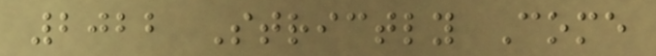2022 Strictly Come
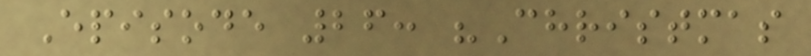Episode 26: "Christmas
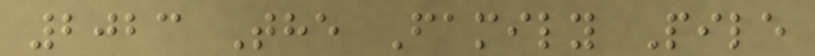2023 The Family Pile
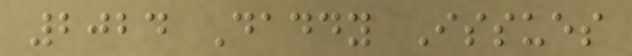2024 Daddy Issues
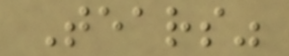Tears"
